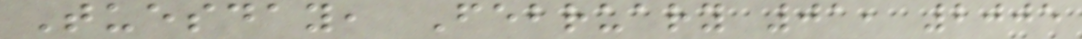Tuesday, February 01, 2005
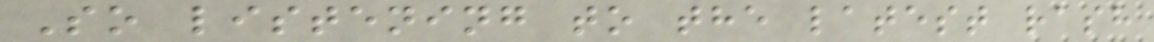So listening to the latest rash
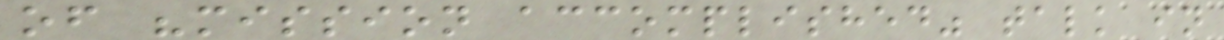of "mission accomplished" talk in
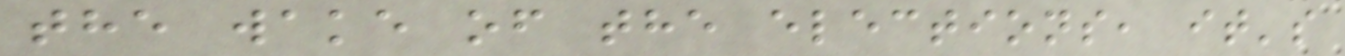the wake of the elections, it's
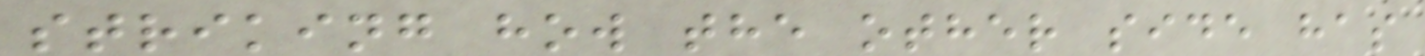striking how the other side has
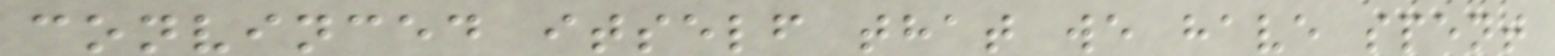convinced itself that we have spent
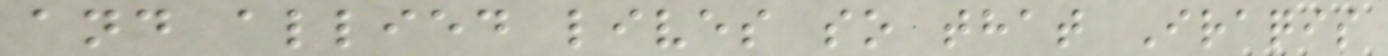and allied lives so that Iraqis
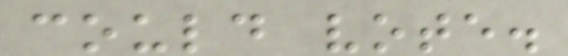could vote.
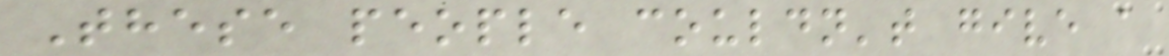These people couldn't give a
